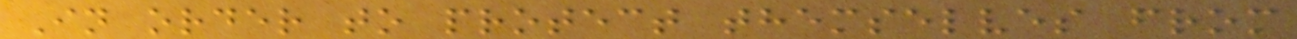In order to protect themselves from
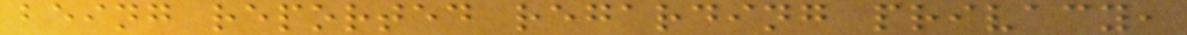being reported regarding privacy,
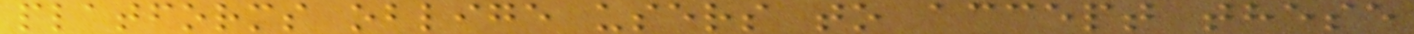platforms oblige users to accept these
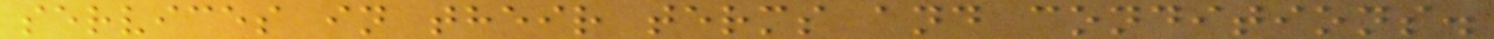services in their terms and conditions.
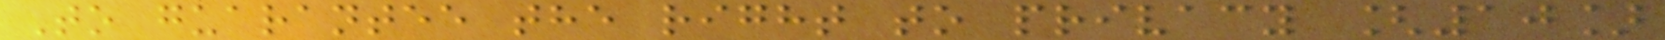To guarantee the right to privacy [10]
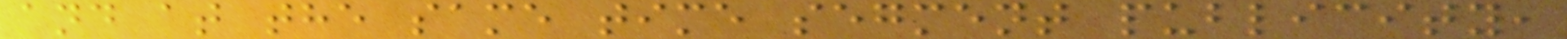and at the same time segment publicity,
